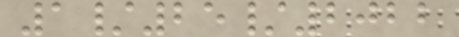1/25/2022
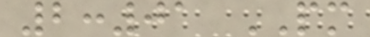2:01 PM
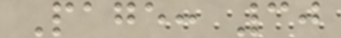Page: 30
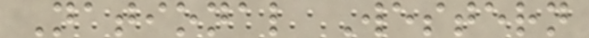National Western
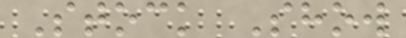Stock Show
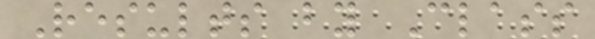Results by Class
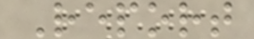Report
